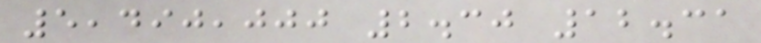5,490,000 2.30 12.31
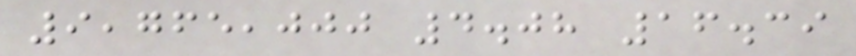9,765,000 4.08 16.39
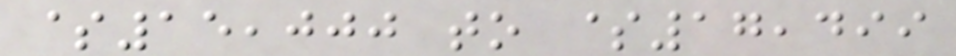$15,000 to $17,499
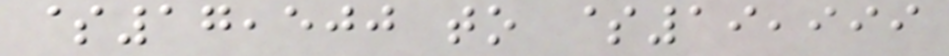$17,500 to $19,999
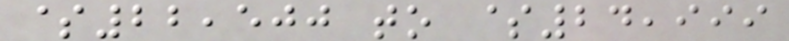$22,500 to $24,999
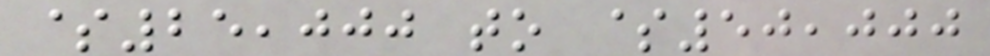$25,000 to $50,000
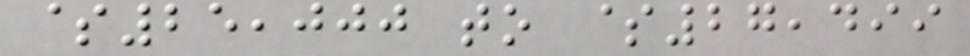$25,000 to $27,499
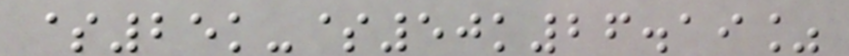$25k-$50k26.19%
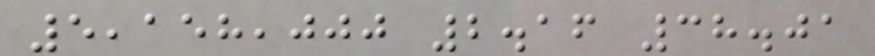5,158,000 2.16 38.01
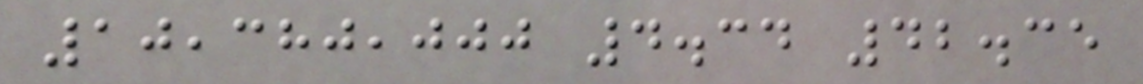10,380,000 4.34 42.35
